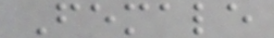Female
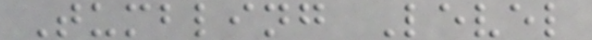Tumbling Level
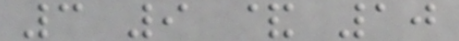3 9 & 10
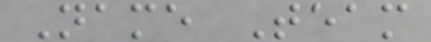Name Team
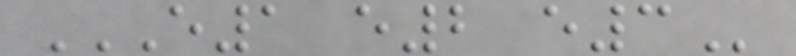E1 E2 E3
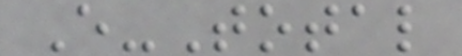E-Total
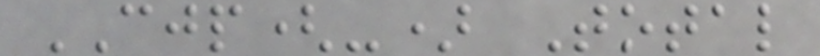CJP(-) Total
